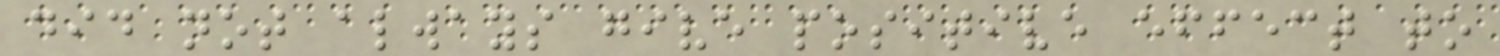did not always give positive effect to
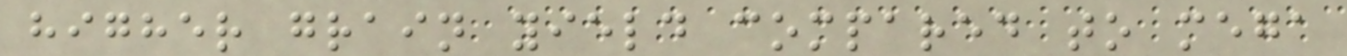higher grain yield compared to mega
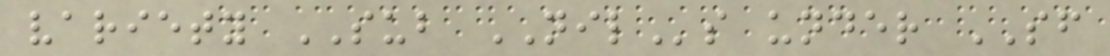variety SUB NILs under SF
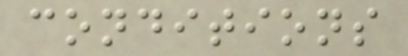conditions
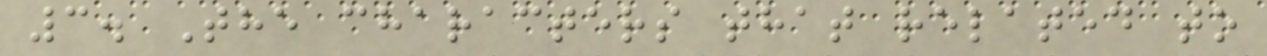3. The characters that related to
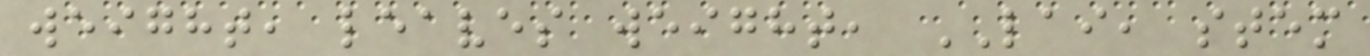weight, leaves weight, LAI, stem
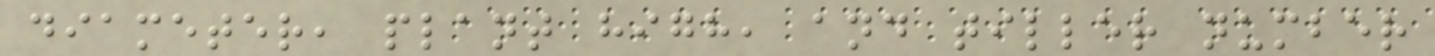diameter, plant high, and tiller number
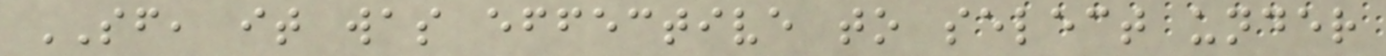SF, it was effective to select under
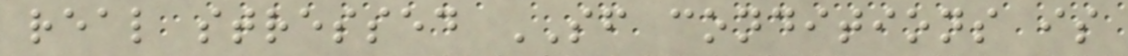real stressed SF conditions is
